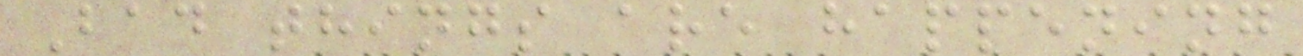Bad things are happening
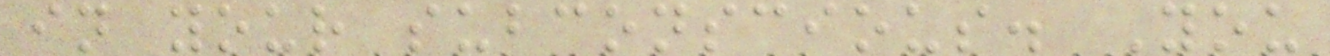in your subconscious. You
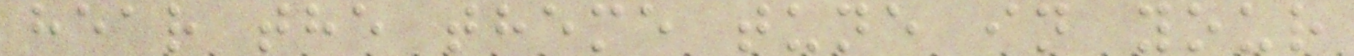hear the theme tune in your
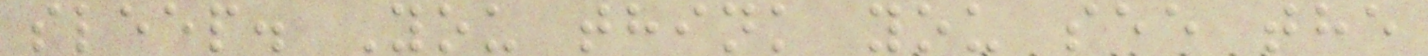sleep. You think you see the
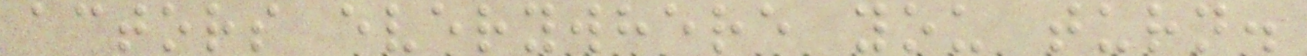actors everywhere you turn.
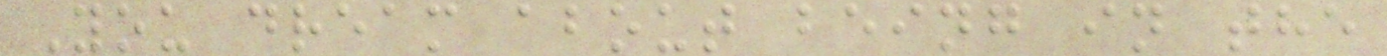You dream about being in the
